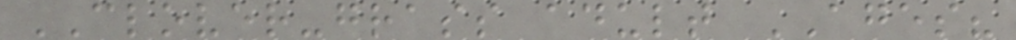CLOVER-grass adult AGES?
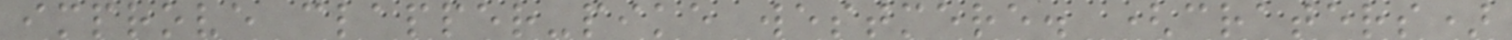improve clapper-pike westmere. (craters)
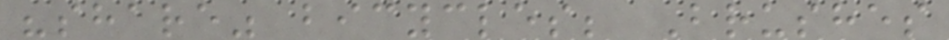"share" bicycles; Brushes
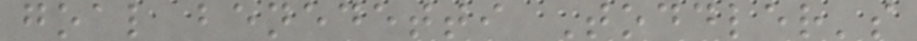goal benedetti Toddler's
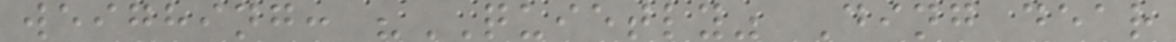weighing: "QUIETLY" Ding dear
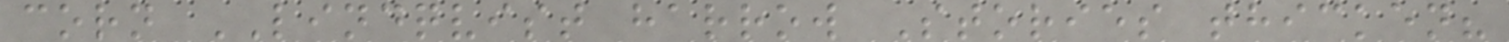corn LINDQVIST harrow Stories thicken?
